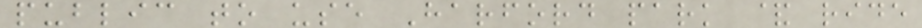public to use Harford park & ride
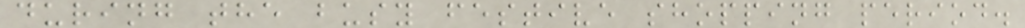during the busy festive shopping period.
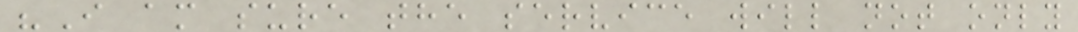"I am sure the service will not only
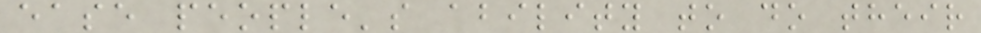ease people's ability to do their
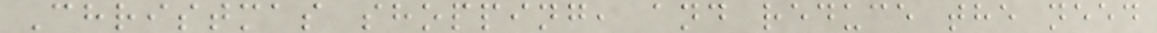Christmas shopping, and reduce the need
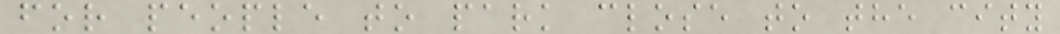for people to park close to the city
